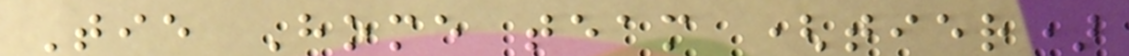Tie Home team (tier)
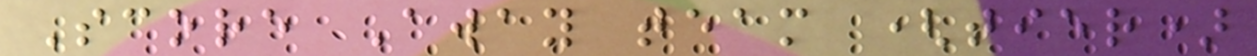Score Away team (tier)
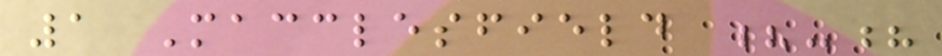1 Macclesfield ?-?
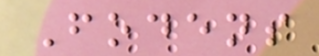Fodens
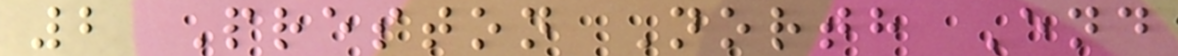2 Preston North End
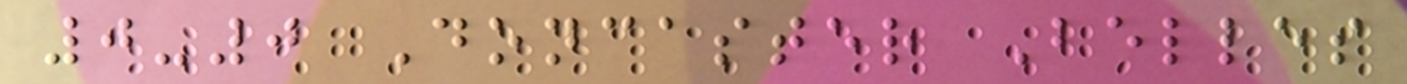0-0 Doncaster Belles
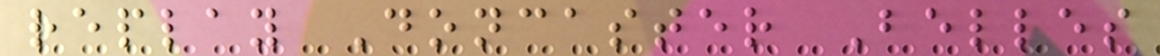replay Doncaster Belles
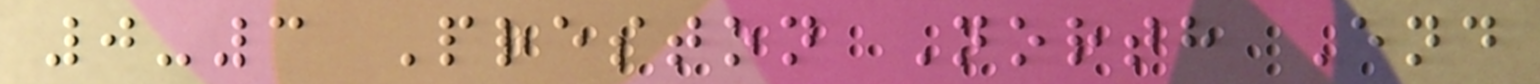0-3 Preston North End
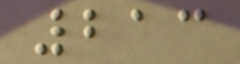213
